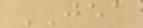JEA
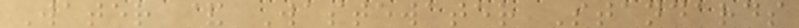Water & Wastewater Standards
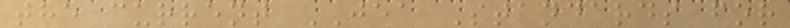the current JEA Standards for
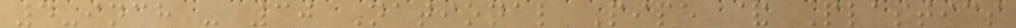4-inch - 30 National Pipe & Plastics
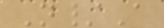N/A
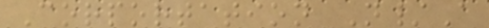Corportation N/A
